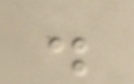.
